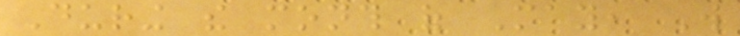During the month of May, Will
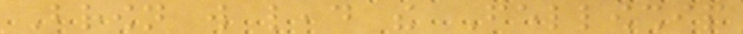Brown will lead the Fellowship
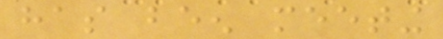has been meeting
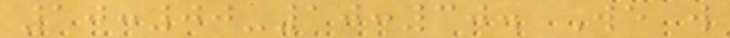10:00-10:30. We will
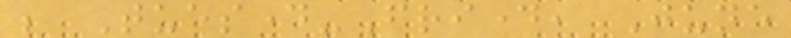be Tuesday-Friday, June
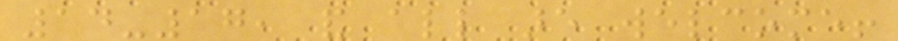14-17, and all are welcome!
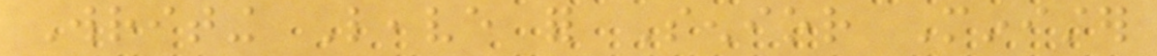Writing Leave for Senior Minister
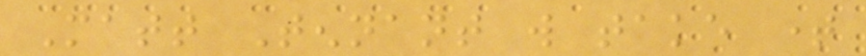Matt Tennant will take time
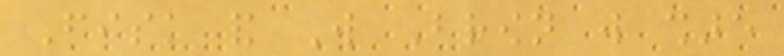Fisk and Will Brown will share
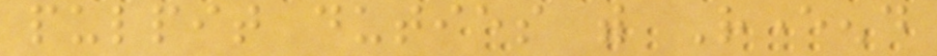pulpit duties with Reverend
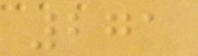271
